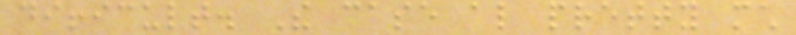difficult. The case also pretty much
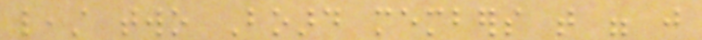least two Board members that were just
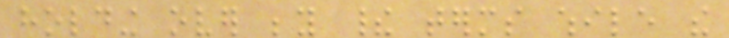holding over beyond their terms while the
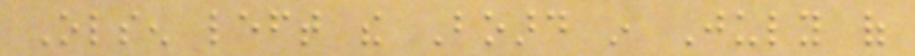Olsen left the Board in July of
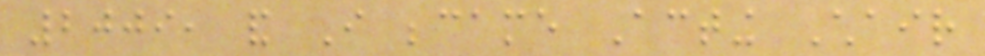2009, and I became Acting Chair
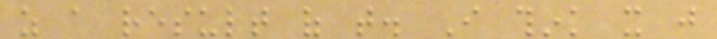as a result of that. I think it just
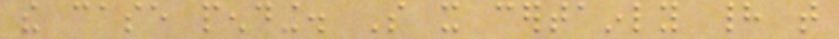the case pending. So it certainly had that
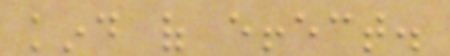kind of effect.
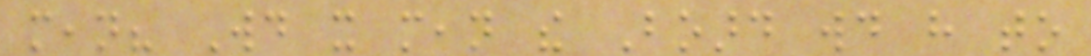mean? Would it mean the Board would have to
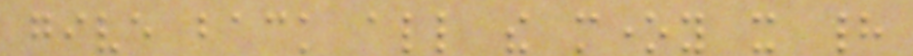give back all the money it had
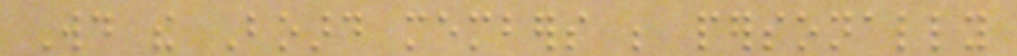Would the Board members be personally
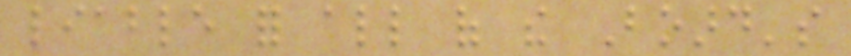liable for all of the Board's
